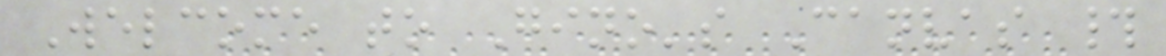Welcome to Gino's Canvas #
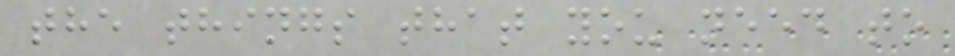the things that you need to
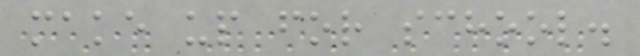make up for school.
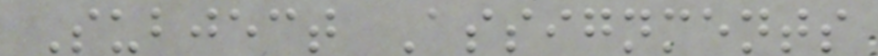Subject Assignments
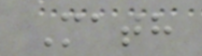Math
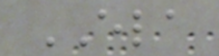ELA
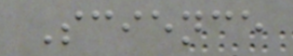Science
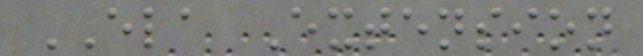ELA Extension
